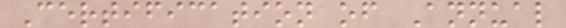Certification of Annual
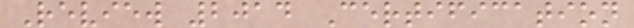Review 2014 Certification
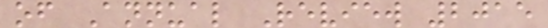of Annual Review 2015
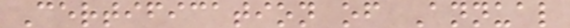Certification of Annual
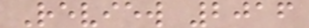Review 2016
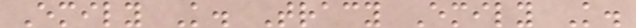Emily K. Tracy Emily K.
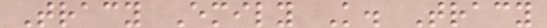Tracy Emily K. Tracy
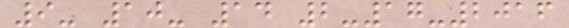9- 10- 14 2-17-2016
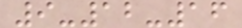9-12-16
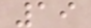19
